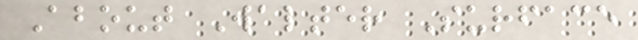About Walter Surface
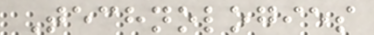Technologies
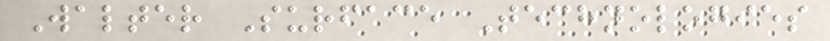Walter Surface Technologies
